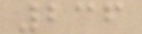236
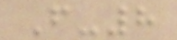F-8
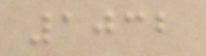1032
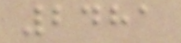2481
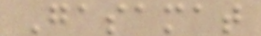Gasamat
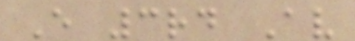E 3rd Av
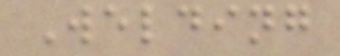Welding
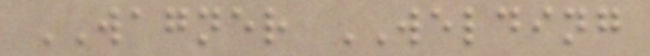WAGNER WELDING
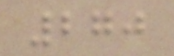270
